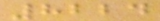8224
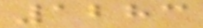1283
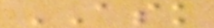ASK
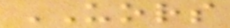UORS
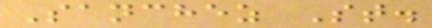Sanchez St.
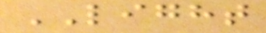LIGHT
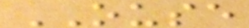OUSE
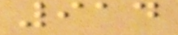914
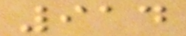914
